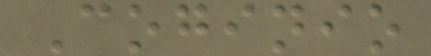Coginio
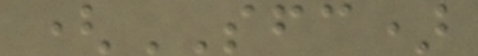(SFC)
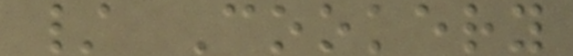/ Cookery
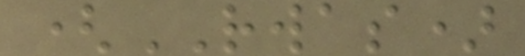(RWAS)
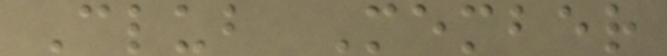Club Member
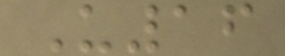U16
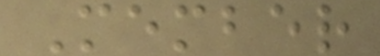Member
